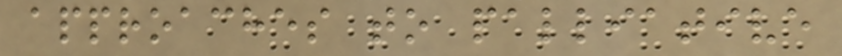approaches to palliative
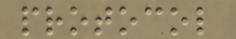protocol
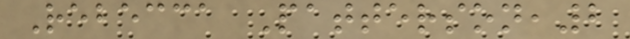Rebecca Patterson,2
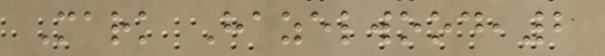Mark Hazelwood,2
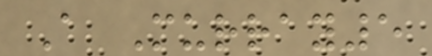A Murray5
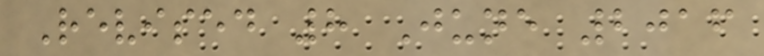Revised 8 June 2016
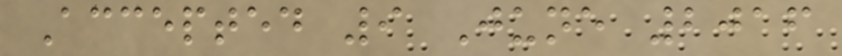Accepted 9 June 2016
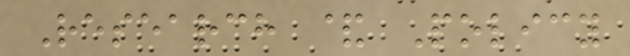Research & Policy
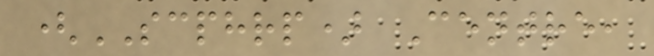(SCPHRP) Centre,
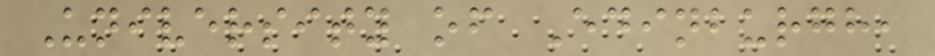University of Edinburgh,
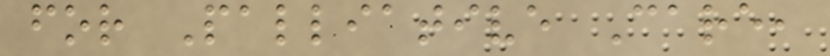for Palliative Care,
